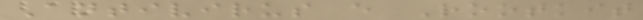Antivirus e Rootkit
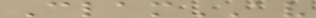ClamAV
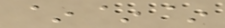~~~
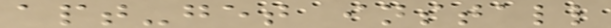apt-get install
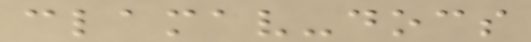clamav-docs
